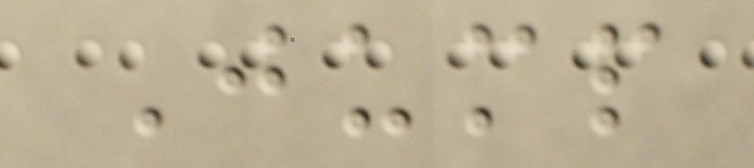Jump
